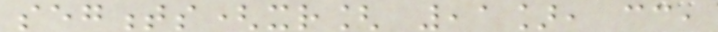segments(xr[ ,1], cc,
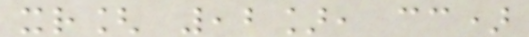xr[ ,2], cc)
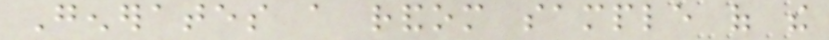Generates a random sample of the
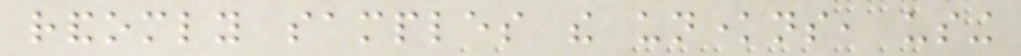randomly samples the unknowns, using
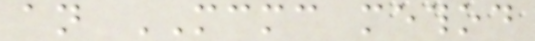an MCMC method
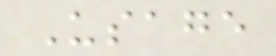Usage
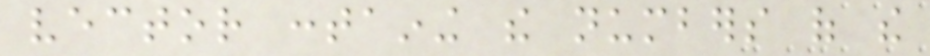vector containing the numbers of the
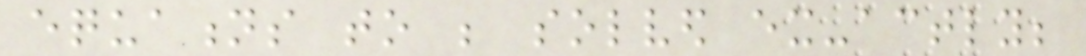equations to be solved ex-actly;
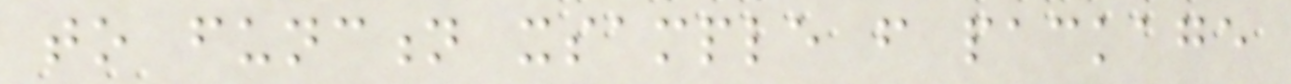to function xsample from package
